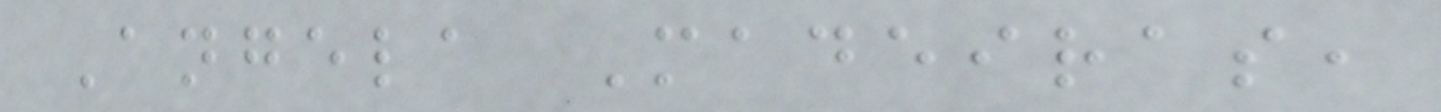Angela Madeiras,
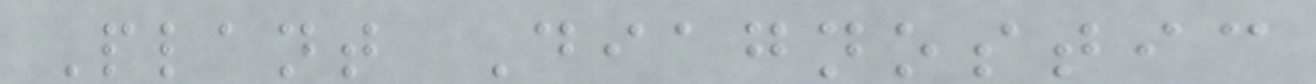Plant Diagnostic
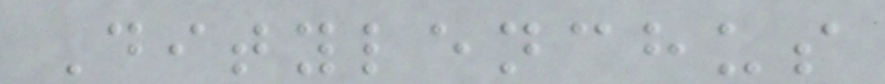Ditylenchus
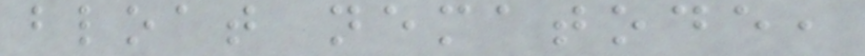bloat nematode,
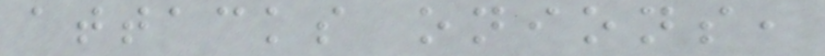attacks onions,
